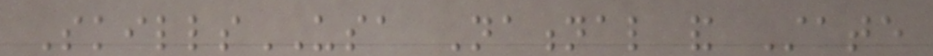SkillsUSA National and State
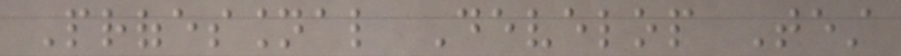Professional Develop Test
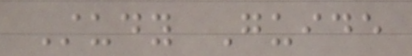Study Guide
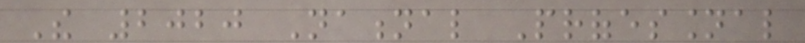The 2020 National Professional
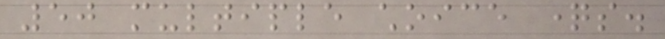50 multiple choice questions.
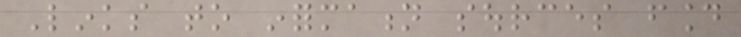Links to information sources found
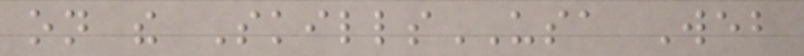on the SkillsUSA Web
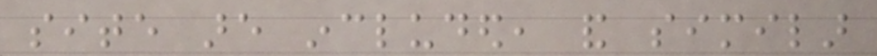site are included, and similar
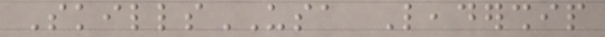SkillsUSA Leadership
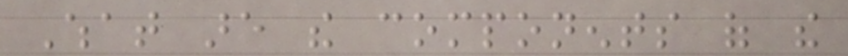What are the components of the
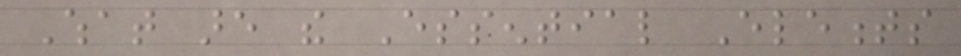What are the Essential Elements
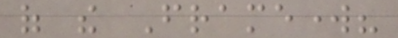of the Framework?
